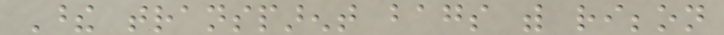These transparent bags with ribbon
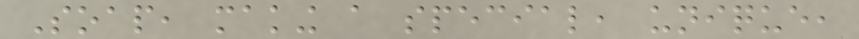Soap, making a special, unique,
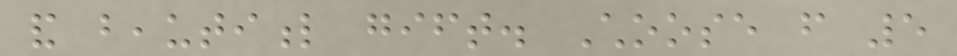and beautiful gift. Choose from 5
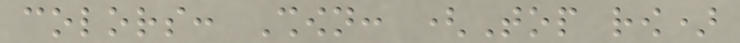colors: Shown: (Top row)
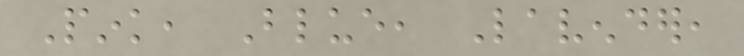Pink, Blue, Lavender,
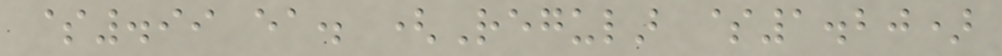$.99 ea. (Regular $1.20)
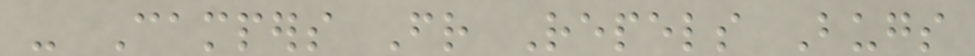- Campers Friend Repels Bugs
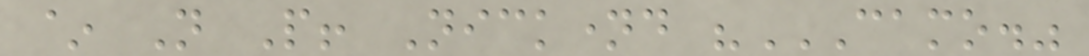~ Not People! Nicknamed "CAMO."
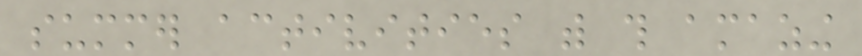summer activities with this amazing
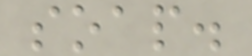soap.
